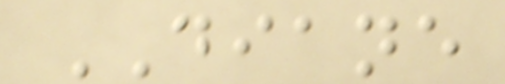DIANE
